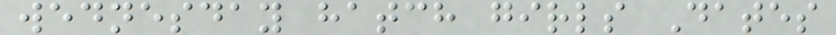wednesday hatch girls Dates
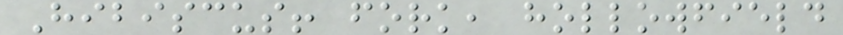Hibiscus! fork, hollowfield
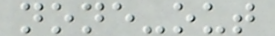none-out
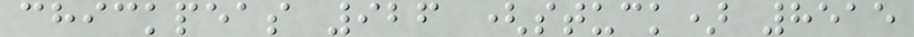chickpeas 926 (stuck) 8515
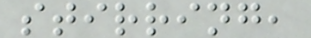stirring,
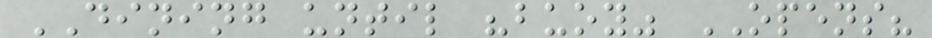DINING until "buoy" OPENS?
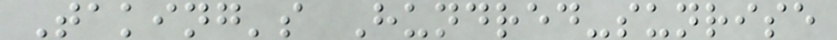Taking's Hundred-sunrise
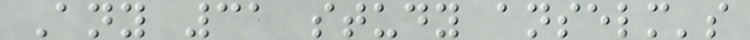Any 31 study anselm's
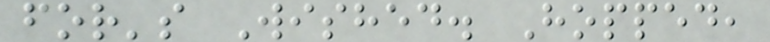for's Wished. Hopped,
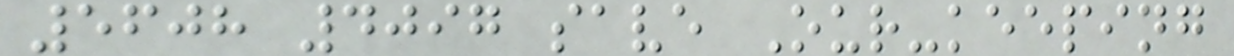5608 4097 save Our-keeping
